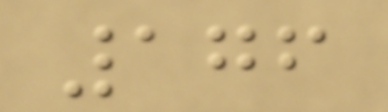176
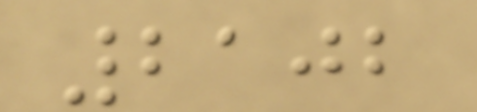2102
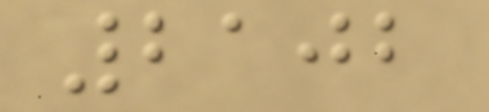2102
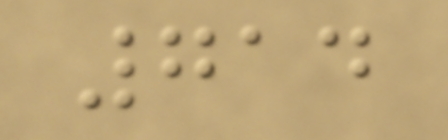714
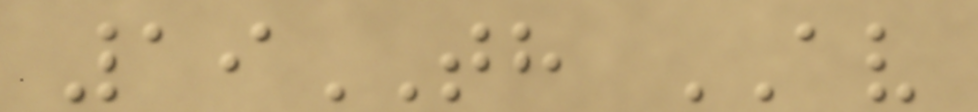19TH AV
